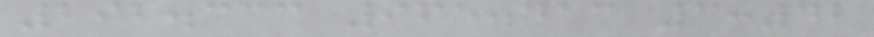292.333 965.413 3:42
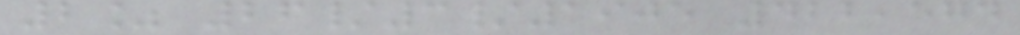2% 26/3/1905 422,574
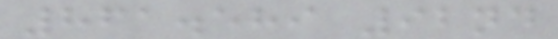861.589 92nd
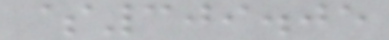$309.05
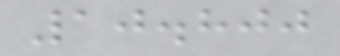10.800
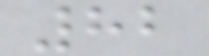82
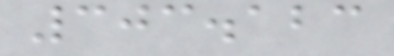303.123
